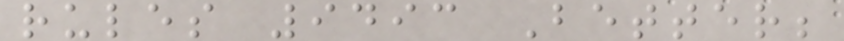rules 9493 Better;
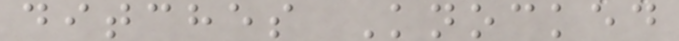ditches Knocked
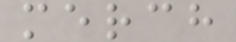merch
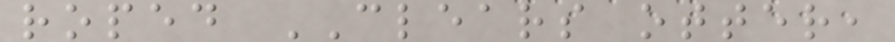roped CLEARS otter,
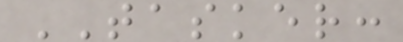TASKER:
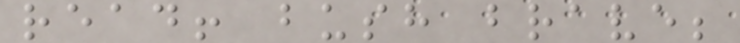read! bush brave;
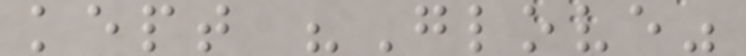kept "Glove"
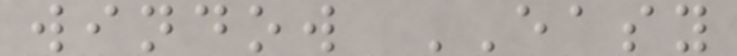window EASY
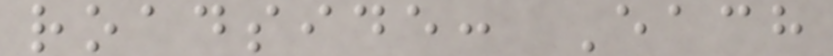roadside: Each
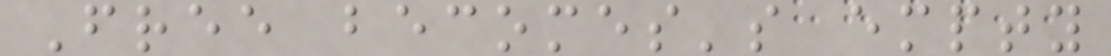Free becomes's empty
